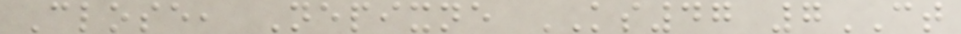Close, Nepixne KS47 7CT
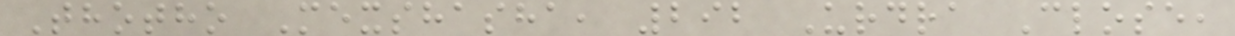Thotho Mexshasha, 292 Urdra Close,
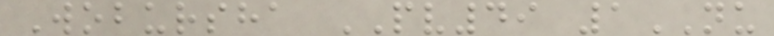Wobursha PV49 1NU
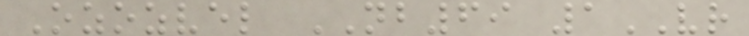Ozozvel NB69 1VR
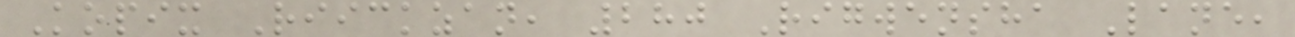Kopix Riickzan, 280 Rigwensha Lane,
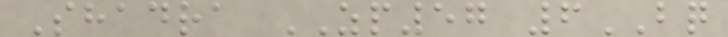Shadra ZP57 6BQ
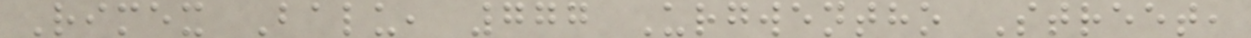Rimex Balu, 777 Urgwentho Street,
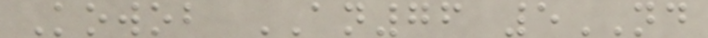Kowob AN76 5ND
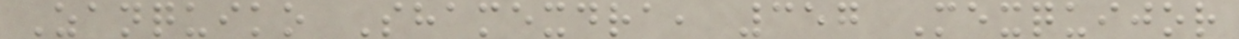Zanquiko Shamexdra, 357 Mexquijor
